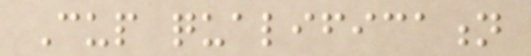Cup qualification
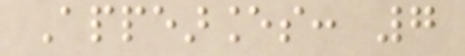Appearances: 7
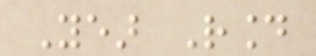Year Round
